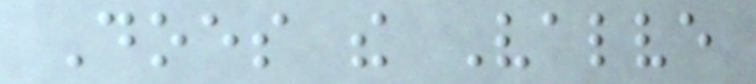Does the Valve
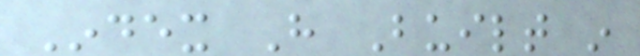Index Have Built in
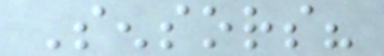Sensors?
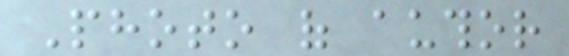Photo of author
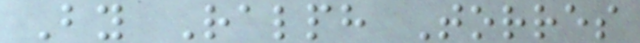By Ralph Torres
